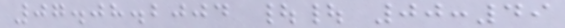07.08.2004 || 00:49
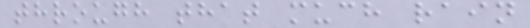through that much rain
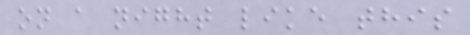on a night like this
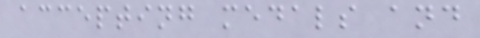accepting medals and
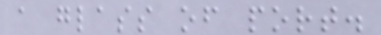a glass of port.
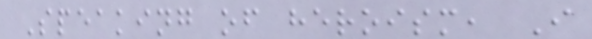Speaking of heroism, I
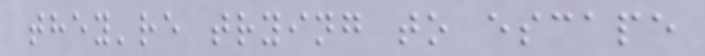they're trying to escape
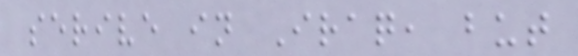serive in Iraq, but
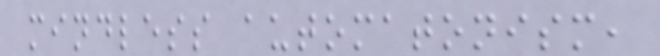mindless automatonism,
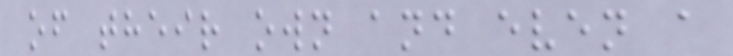of their own and even a
